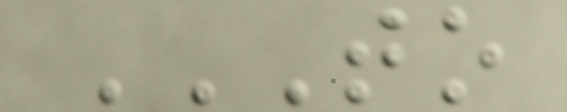TO
